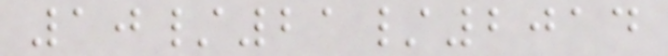10/21/2014
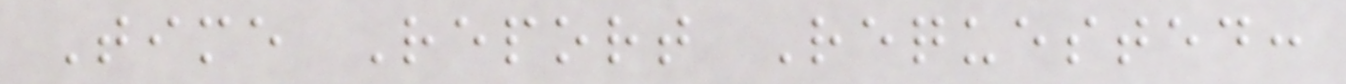Time Report Requested:
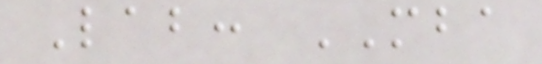Lab: MBA
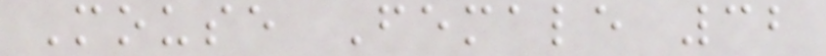Mouse Female 32
